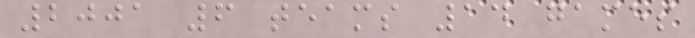2001 6 teams 14 games
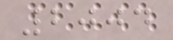2004
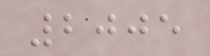2005
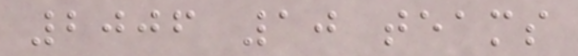2006 10 teams
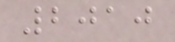2010
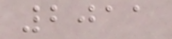2011
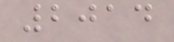2014
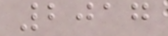2017
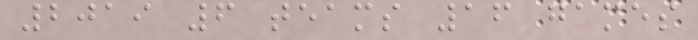2019 6 teams 16 games
